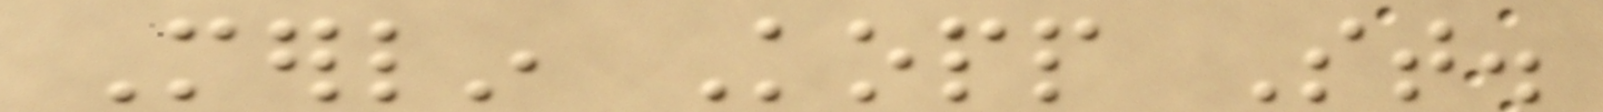Merlin Kopp St.
